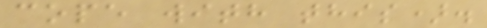cope with this).
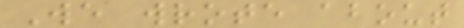We wrote about
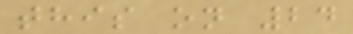this on 24
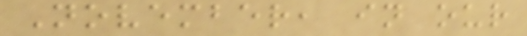November, in our
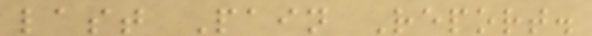last Pain Report.
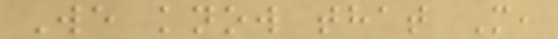We know that M,
